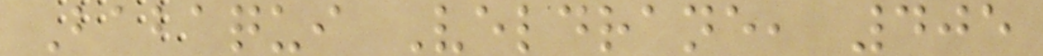Babaqui Veldrane, 405
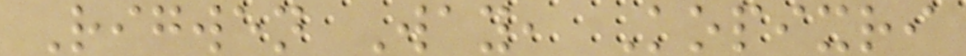Rigwen Way, Kopixri
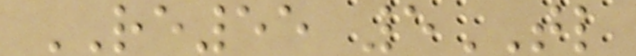RE55 5TL
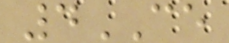4CE
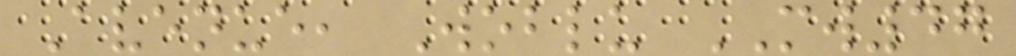Avenue, Woblu MW47
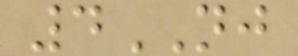4NJ
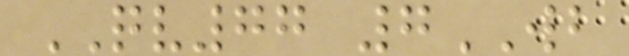QV77 7WB
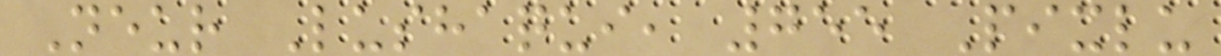Neur Lushaqui, 755 Pixlu
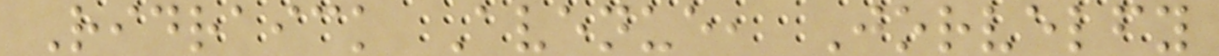Ridraick Avenue, Jorvelfy
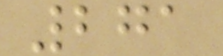271
